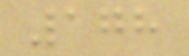178
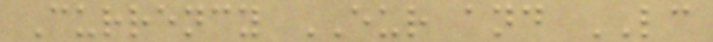Currency EUR and LC
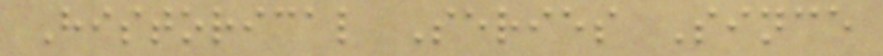Historical Series Since
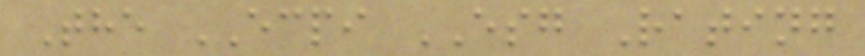The ECPI ESG Rating
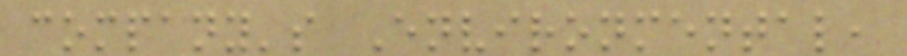company's Environmental,
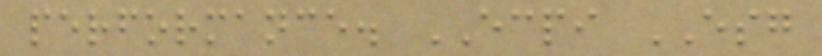performance. ECPI ESG
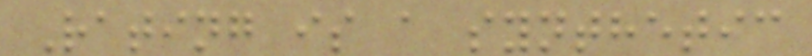Rating is a synthetic
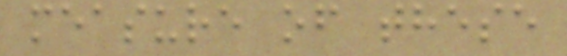measure of these
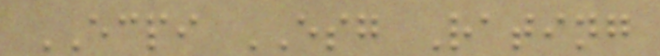ECPI ESG Rating
